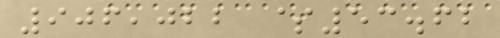906,022 $53.62
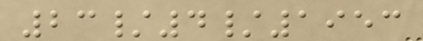23/4/1953
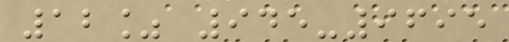12% 945-9695
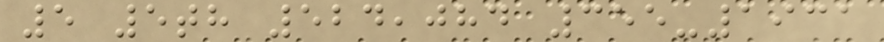5 5th 524,084 355-1931
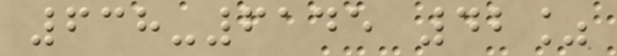638-6145 42%
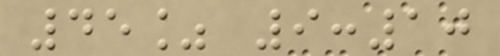45% 9:10
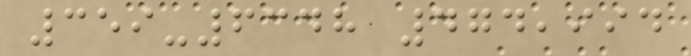359-6348 474,994
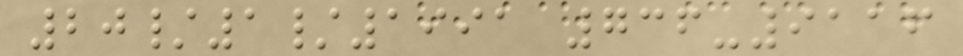20/1/1991 736-9116
